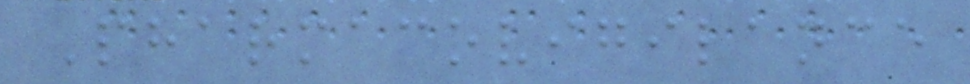Pharmacovigilance
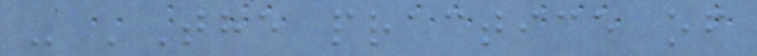- 'The practice of
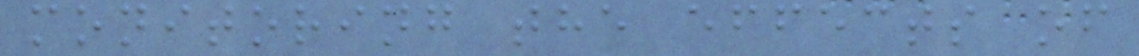monitoring the effects of
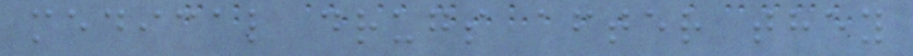medical drugs after they
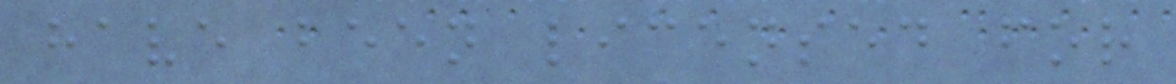have been licensed for
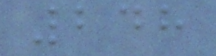248
